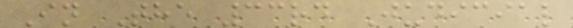In The 33rd Judicial
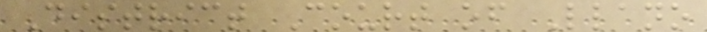District Court of Llano
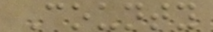County
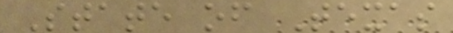State of Texas
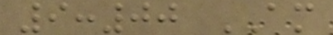9:00 AM
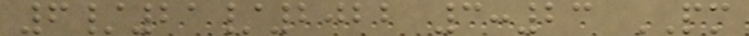6/21/2022 3:23 PM
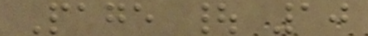Page | 10
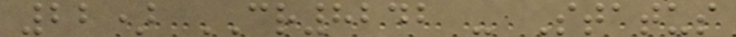22) CR8242 - Status
